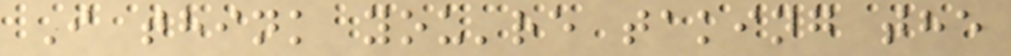I think you're taking the
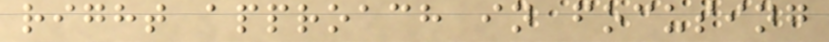right approach in focusing
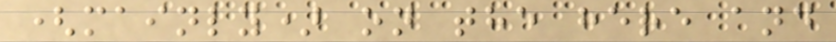(mainly) on the here and
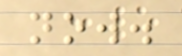now.
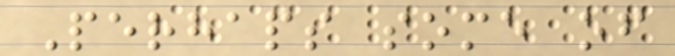Perhaps some of
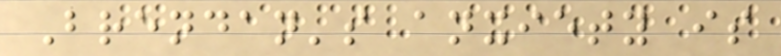Brendan's anxiety is
